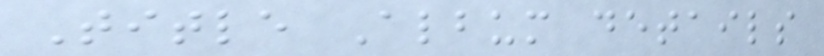Title Album details
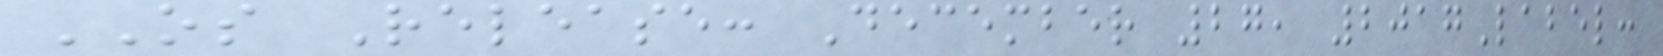OS Release: December 27, 2017Label:
